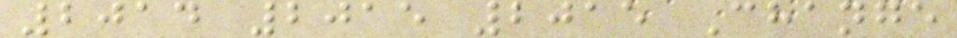2014 2015 2015 Change
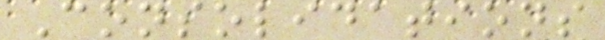Consolidations
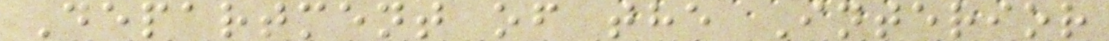Department of the Interior
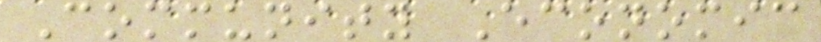Community Economic
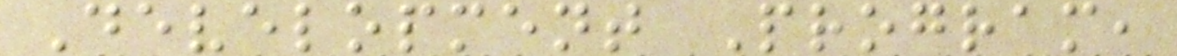Development Program,
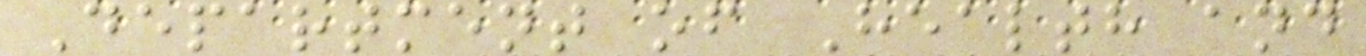Department of Health and
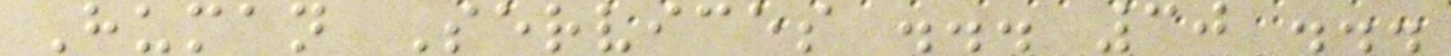Human Services ... 30 ...
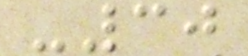-30
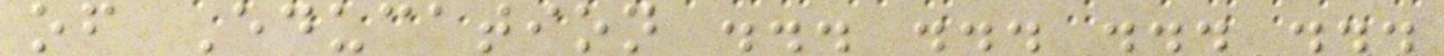of Education ... ... ... ...
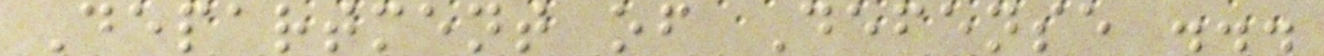Department of Defense ...
